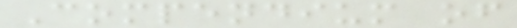Compendium of
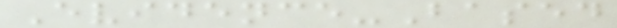Evidence-Based
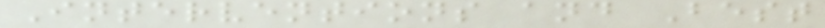Interventions and Best
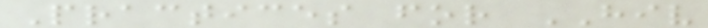Practices for HIV
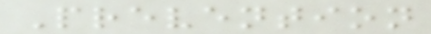Prevention
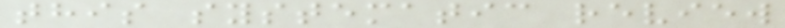this systematic review
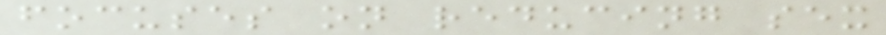focuses on reducing sex
